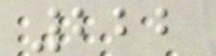222
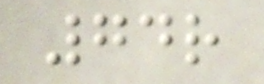74r
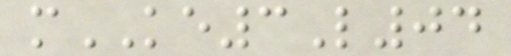mKE3L04
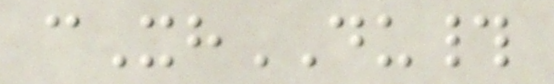cXhDU#
